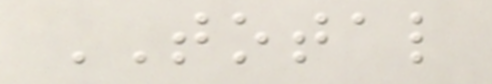TOTAL
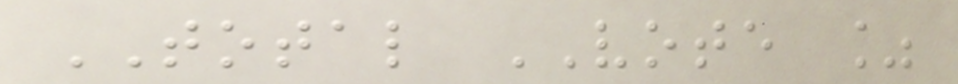TOTAL VOTE %
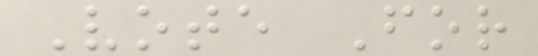Vote For
